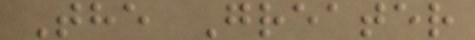The Greater
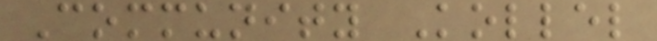Community Kollel
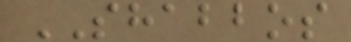SHABBOS
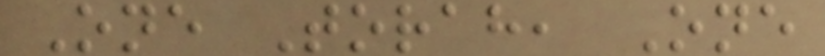One Torah, One
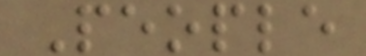People
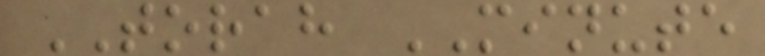TORAH MINUTE
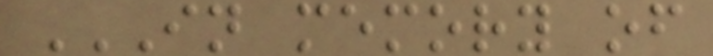IN MEMORY OF
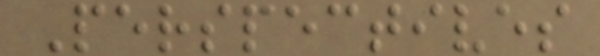Perspectives
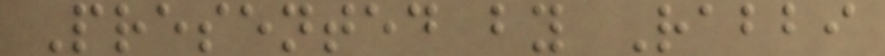Presented by Rabbi
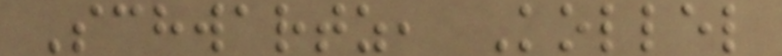Schwartz, Kollel
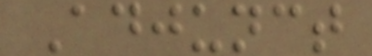Adjunct
